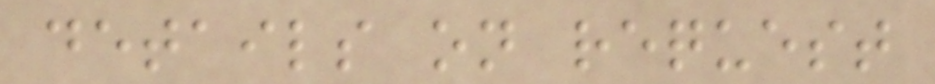details on request
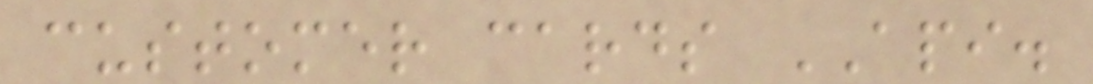customer cards API.
